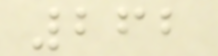262
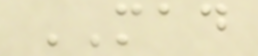MAD
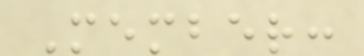Member:
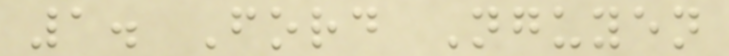1. Ford Nguyen
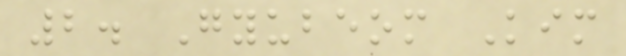2. Gyubeom Kim
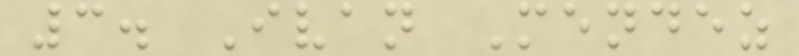3. Ivan Mendez
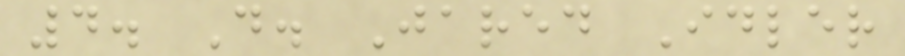4. D. Jared Idler
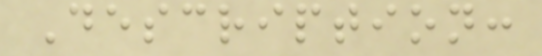Description:
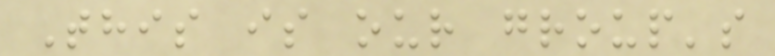This is our group's
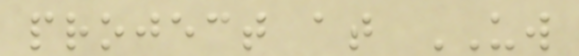project at UW
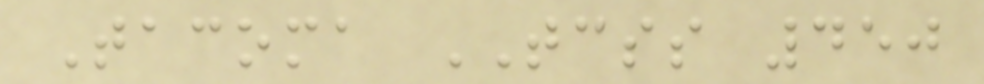Tacoma TCSS 450
